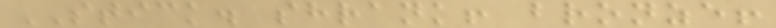STICK. shrank! bronze!
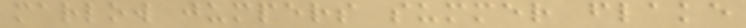marlow jumpers summer flake
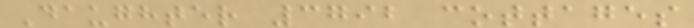Daughter 3792 cottages
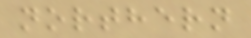northern
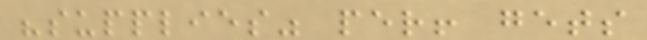"supplies" per! gets
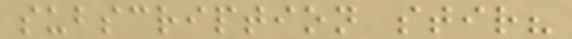subscription stir?
